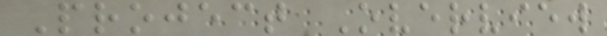Project Overview
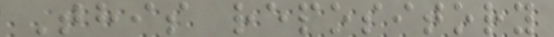This repository
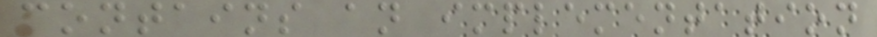contains an implementation
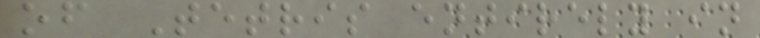of Tetris entirely in
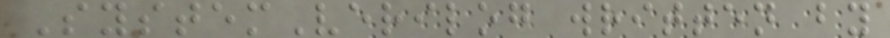SystemVerilog written by
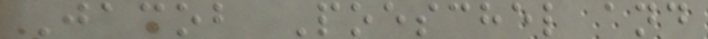Jacob Poeschel and
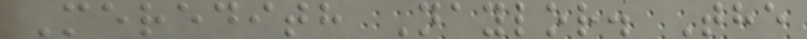Meredith Naylor. The
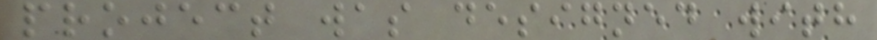project was designed with
